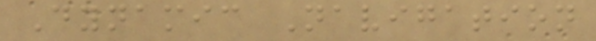Dynamic Navigation
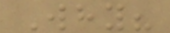Why?
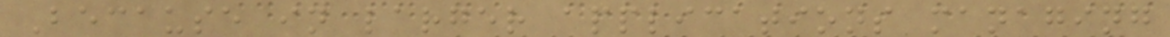Because in larger applications managing
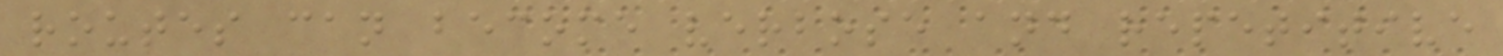routes can become verbose and repetitive
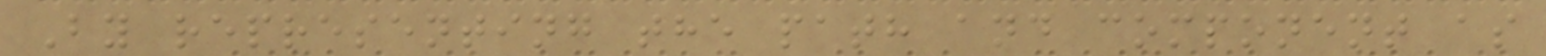By representing the path and component as
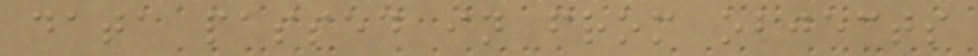data passed in from objects
